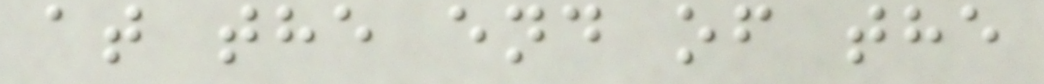at the end of the
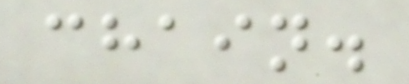chain.
